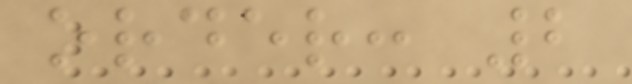order: 2
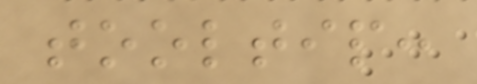tooltip:
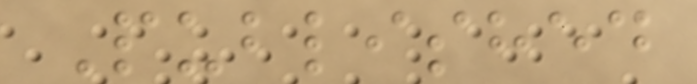Published
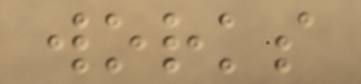works
